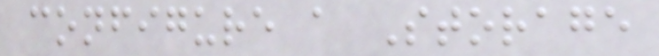configure a Storage
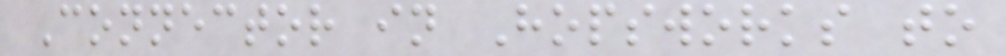Connector in Hopsworks to
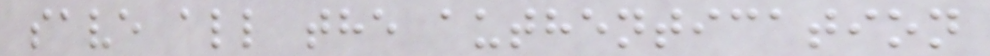save all the authentication
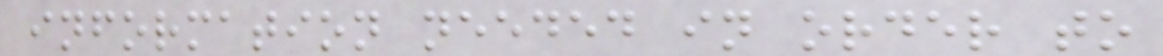information needed in order to
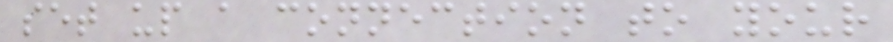set up a connection to your
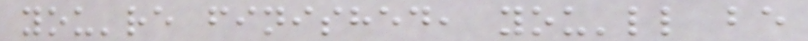you're finished, you'll be
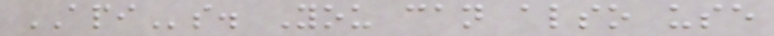APIs. You can also use
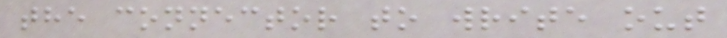the connector to write out
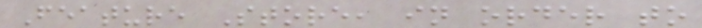Feature Store, in order to
